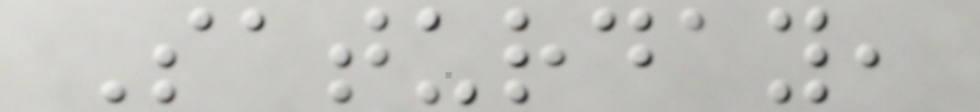Saturday,
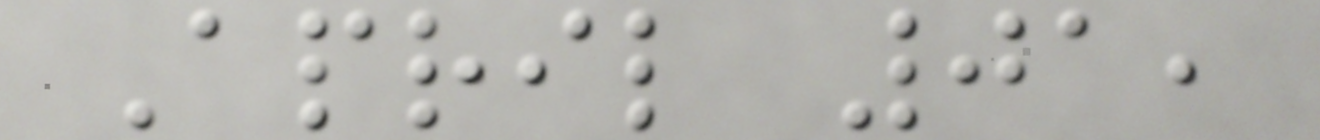April 01,
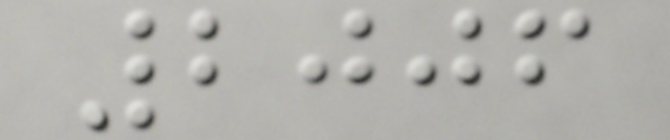2006
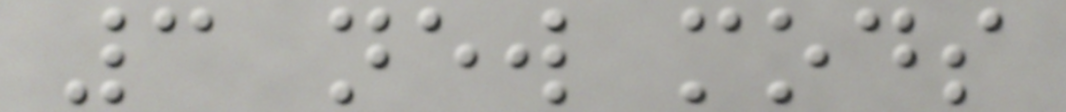3 new mods
